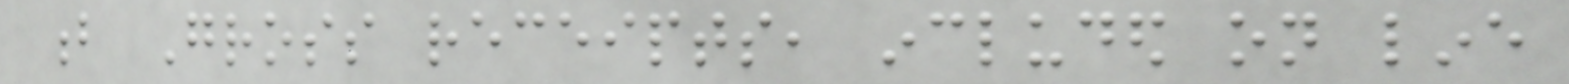b Gross receipts, included on line
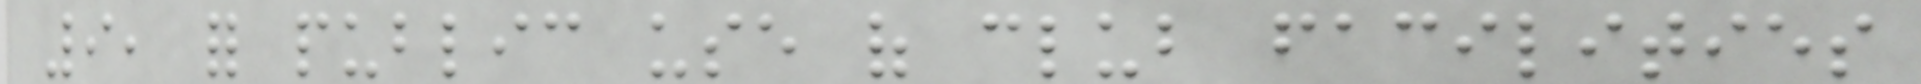9, for public use of club facilities
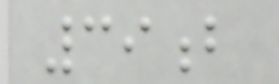39b
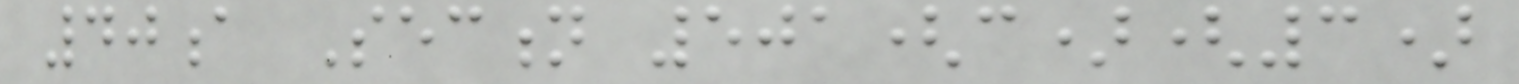40a Section 501(c)(3)
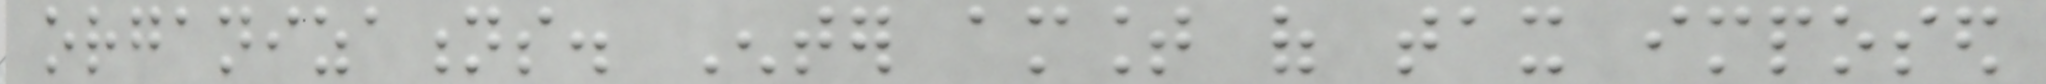organizations. Enter amount of tax imposed
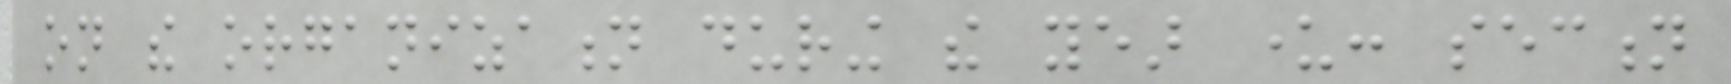on the organization during the year under: section
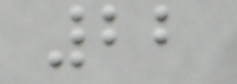22
